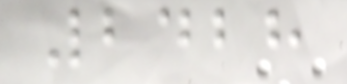2428
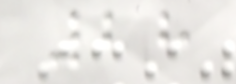28
